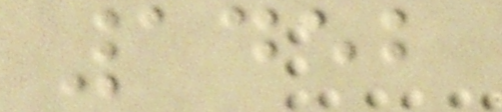1452
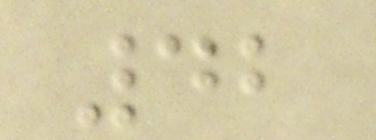42
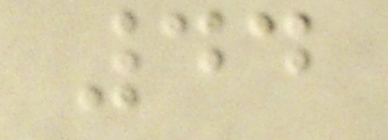44
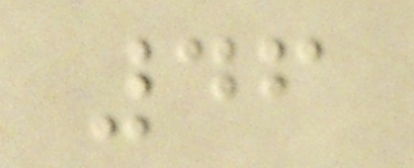46
